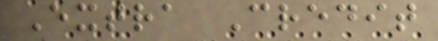Extra Credit
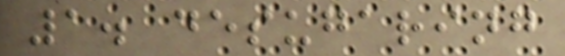1. desugaring
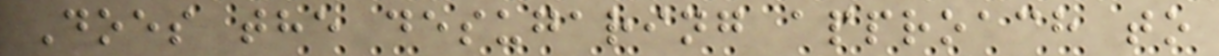Does the desugaring approach to
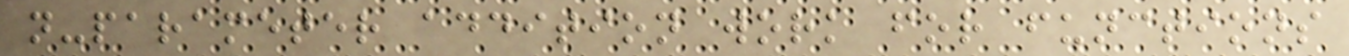n-parameter addition work for functions
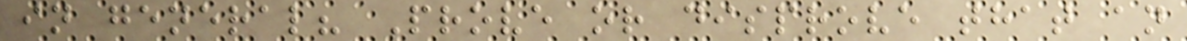in general? Prove or disprove that an
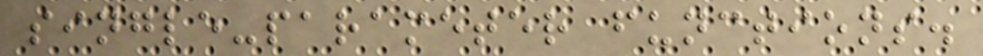single-parameter functions.
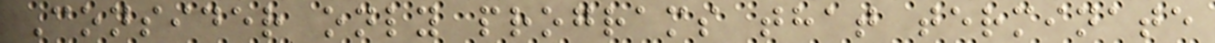Consider only programs that terminate
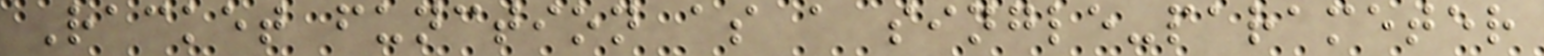Racket function as a single-parameter
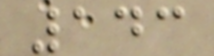143
